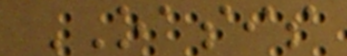OASIS
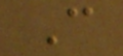C
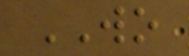WO
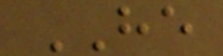HE
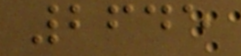2645
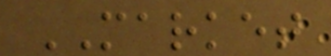MARKET
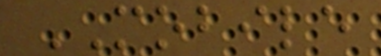MOBILE
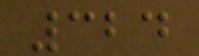324
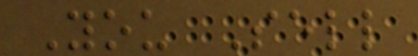You Sell
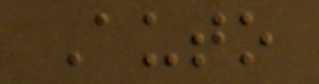Auto
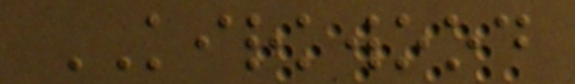KIRKWOOD
